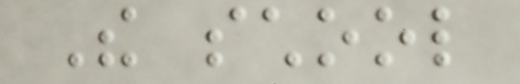The school
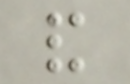and
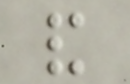and
